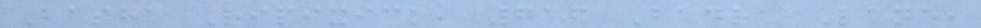Basha Ripixick, 716 Badra Lane,
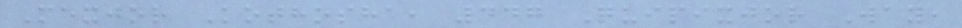Mexjor Kothosha, 447 Quipixjor Way,
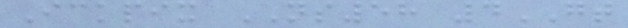Ickpix NS58 4GT
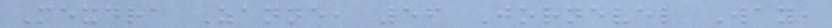Mexdra Zanne, 56 Jornevel Way,
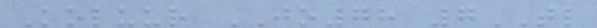Koluur JO78 7TL
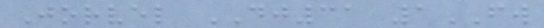Jorvel DJ31 1FW
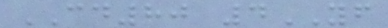CD80 4YF
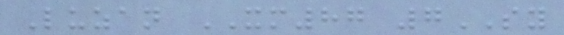Luzan XM87 7SY
